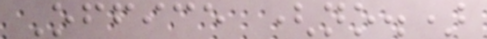Office (no.)
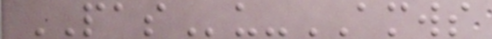PASu-AMWS
